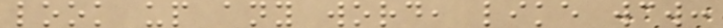look up any word, like wcw:
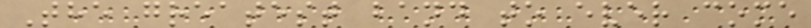The greatest band to ever come
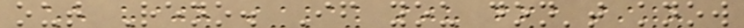out Reno. If you don't know
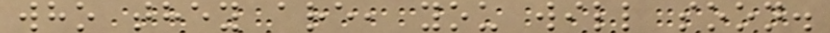who they are, you will soon.
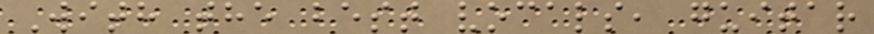With the best vocals, guitar
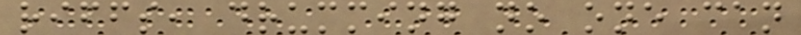riffs, drumming no one can
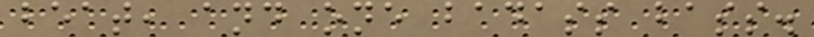beat, and one badass bass.
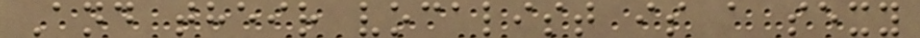And their vocalist is a sexy
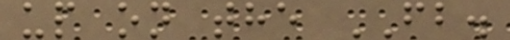up on the FB.
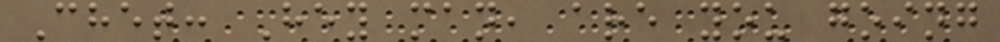Chet: Hey man, are you going
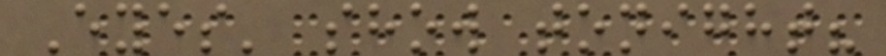Eyes' show tonight?
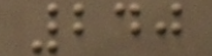240
